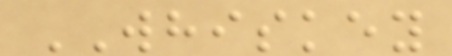WHISKEY
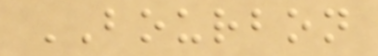BOURBON
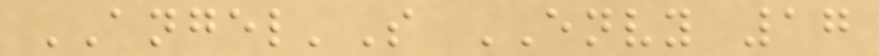ANGEL'S ENVY 17
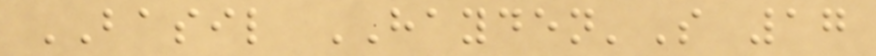BASIL HAYDEN'S 17
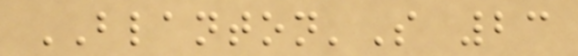BLANTON'S 23
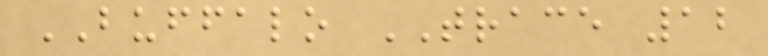BUFFALO TRACE 12
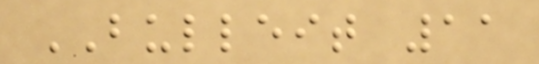BULLEIT 11
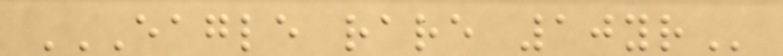EAGLE RARE 10YR
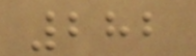282
